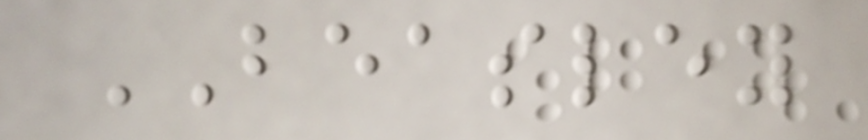BEASLEY
